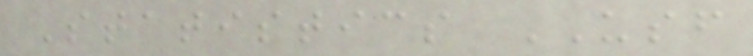Statistics USF
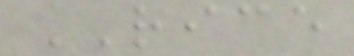RICE
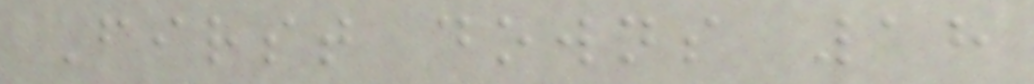First downs 18
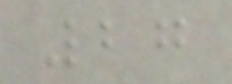27
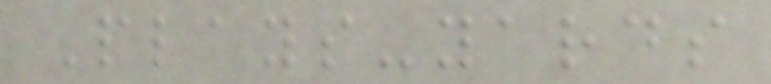Plays-yards
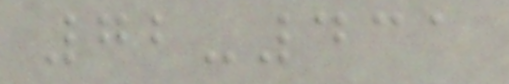72-431
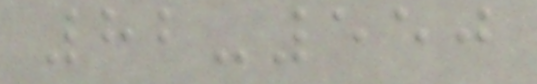82-550
